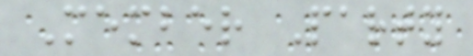Member Party
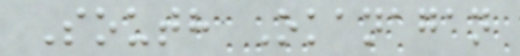South Okanagan
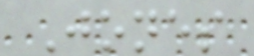Jones
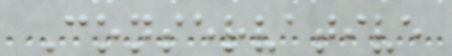Conservative
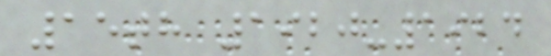15th 1920-1924
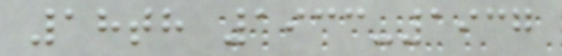18th 1933-1937
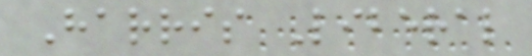Harris Liberal
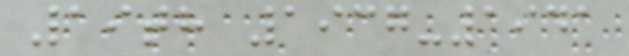19th 1937-1941
